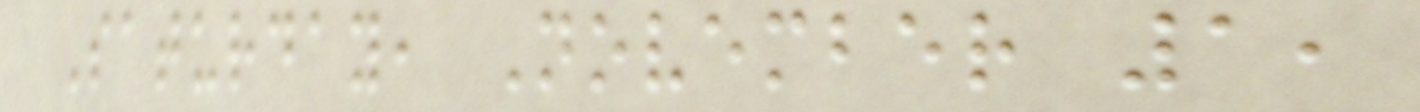Saturday, November 1,
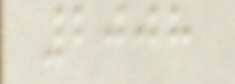2008
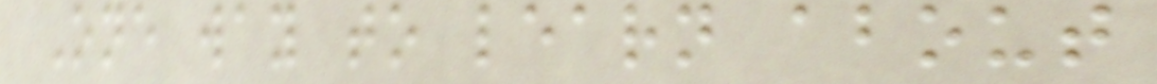One way to learn about
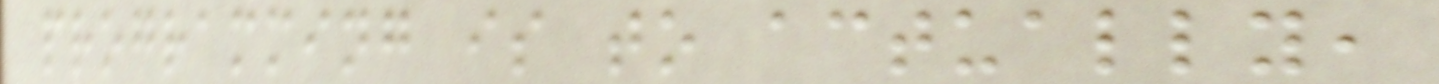programming is to actually,
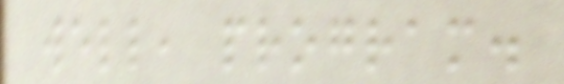well, program.
